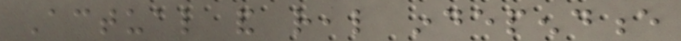Actual and real independence
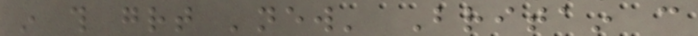in this great 'new' Britain can
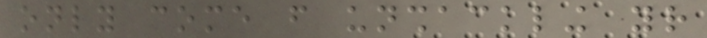only come from unshackling your
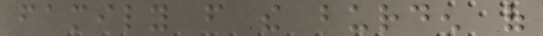family from the burden of
